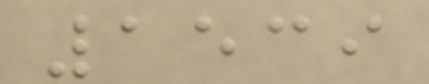1539
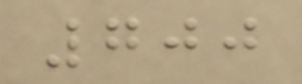700
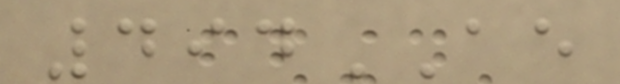494AE
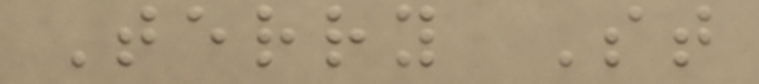Terry St
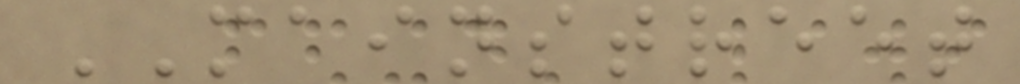MAINSTREET
